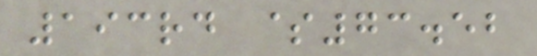193rd $73.52
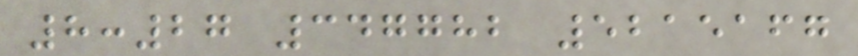8:27 347782 5215167
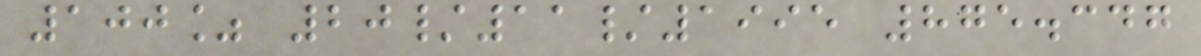100% 20/11/1995 875.347
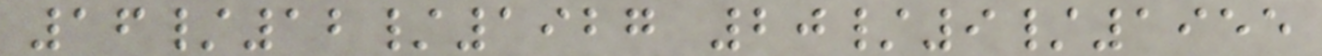16/12/1927 20/9/1955
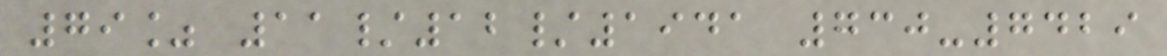79% 11/12/1941 730-7429
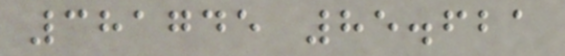381745 85.621
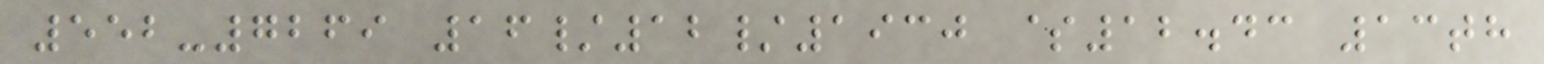552-7269 16/12/1930 $12.43 13th
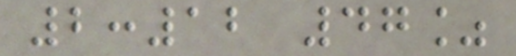2:12 47%
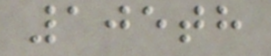105th
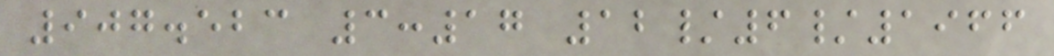907.523 3:17 12/6/1966
